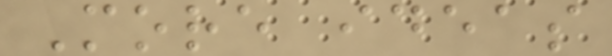More ideas
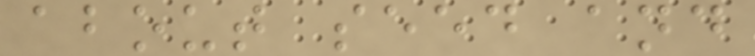about seed and
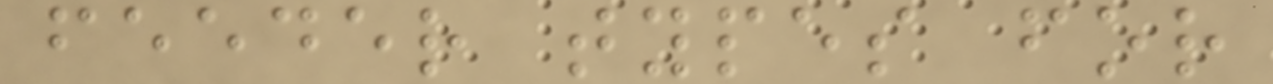feeder types for
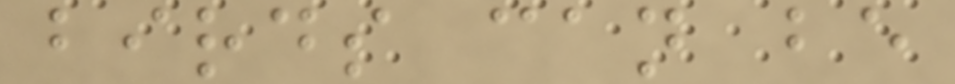birds can be
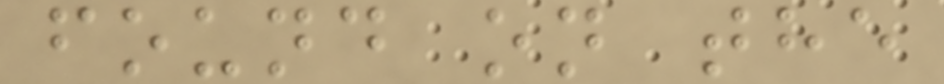found on the
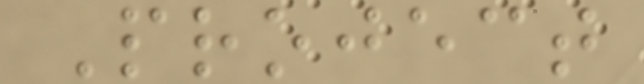Project
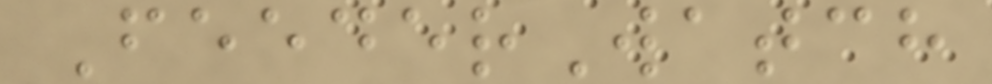FeederWatch
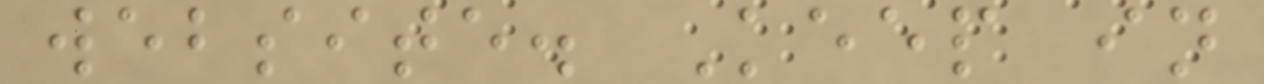website. Keep in
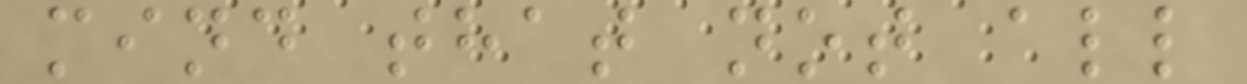mind that not all
